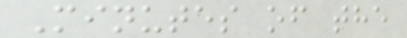Minutes of the
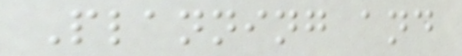Planning and
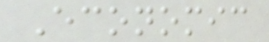Economic
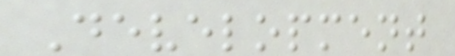Development
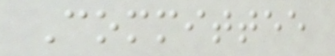Committee
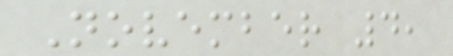November 4,
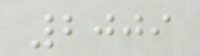2009
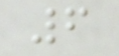6
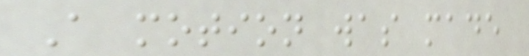A motion was made
